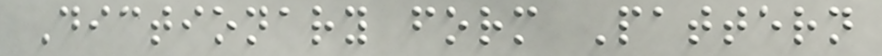Dictionary form Pattern
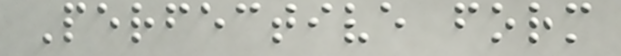Perfective form
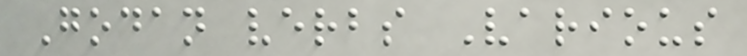Godan verbs Various
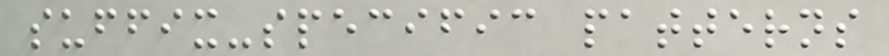suffix-specific patterns
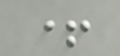+
